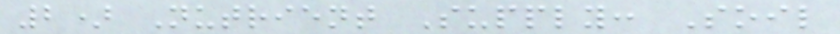2) Nutrient Supply: Soil
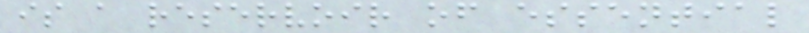is a reservoir of essential
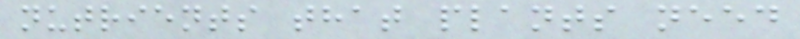nutrients that plants need
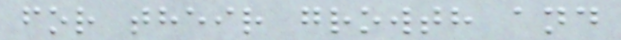for their growth and
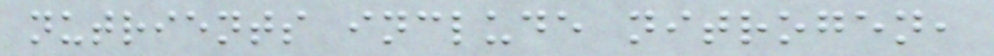nutrients include nitrogen,
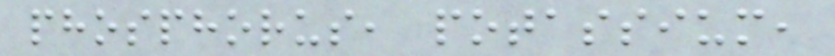phosphorus, potassium,
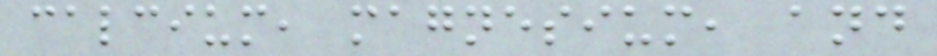calcium, magnesium, and
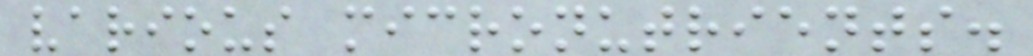various micronutrients.
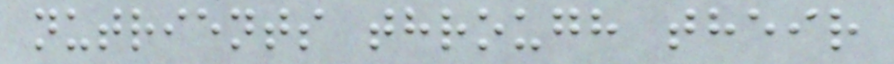nutrients through their
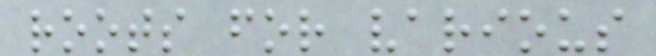roots for various
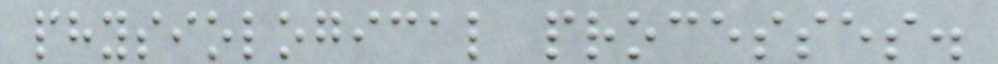physiological processes.
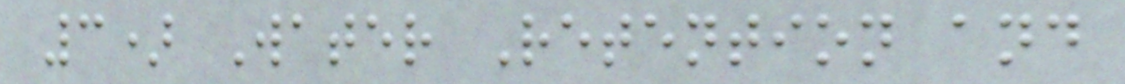3) Water Retention and
